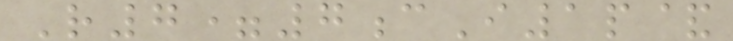R7=7cI1p&
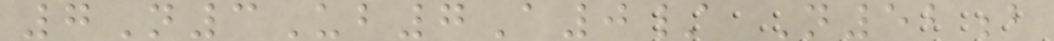7N3Ub7A0/ N52b
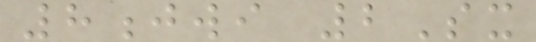8jwi 2Sx
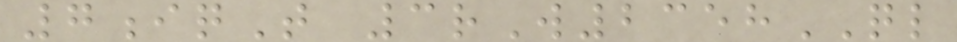7iqT 3rW2358QL
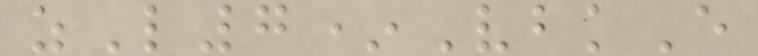zL7*VbkE
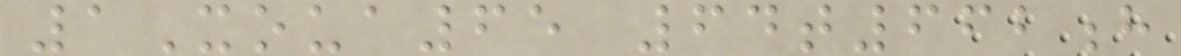1Xoua65 64t662h
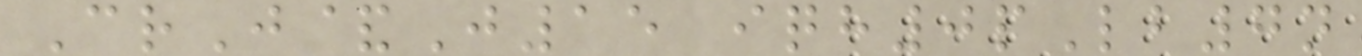CrJ&J15 iqh0pLb7n
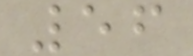56
